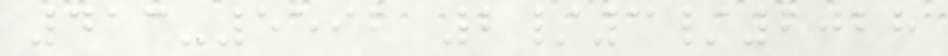413-5592 2/3/2028
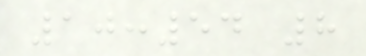10:54 8
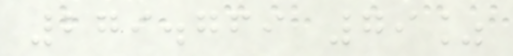279.769 79%
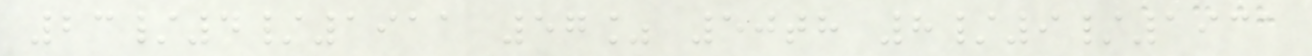23/4/1911 57% 50th 8/9/1931
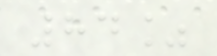84%
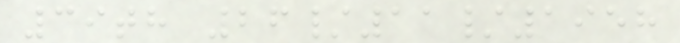39th 26/11/1958
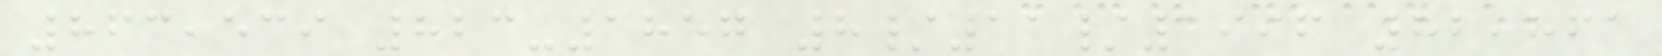863,539 823-1857 8/11/1996 82,861
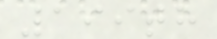199th
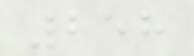258
